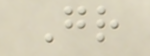Gr
